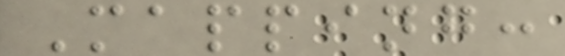Mapping:
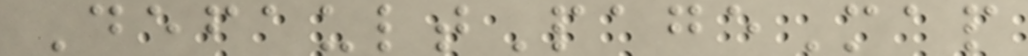DefaultPageMap
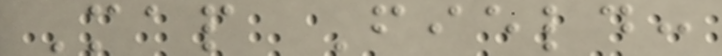Map Field:
